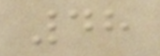48
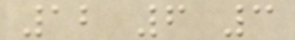12 6 3
